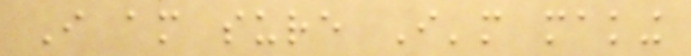I am sure I'm making
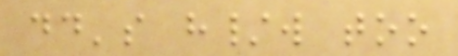dd's h/w too
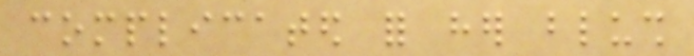complicated for her blush
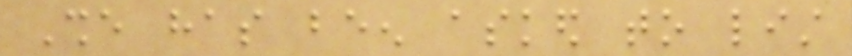She has been asked to list
